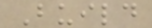Build
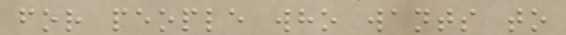for people who wants to
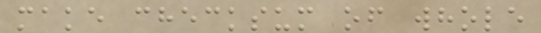make checksum of whole
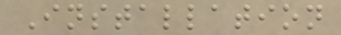Installation
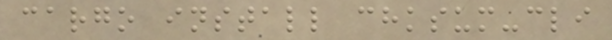cargo install chksum-cli
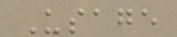Usage
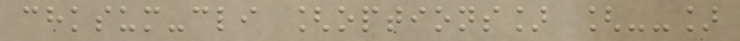chksum-cli [options] [--]
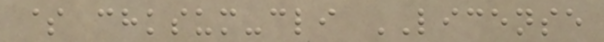$ chksum-cli LICENSE
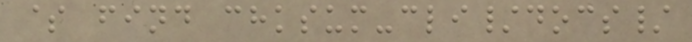$ find chksum-cli/docs/
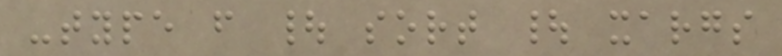-type f | sort | xargs
